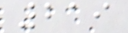219
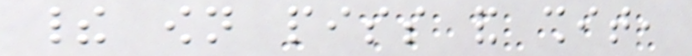their own piss and shit,
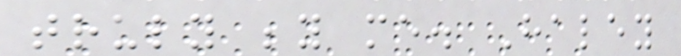truly beyond me. Haley
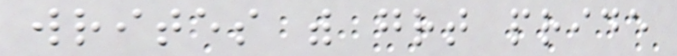writes with great pride
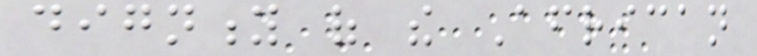dignity of the African
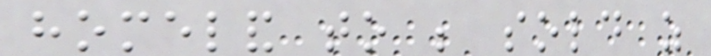homeland to be sold as
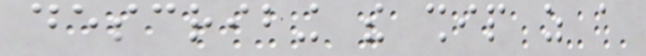describing the ship as a
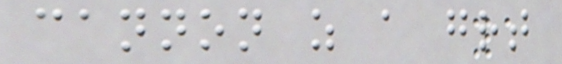cannon as a great
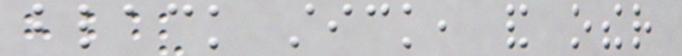black stick, and other
